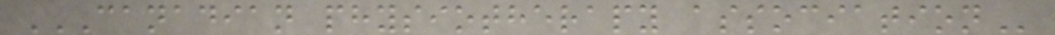CANADIAN PHYSIOTHERAPY ASSOCIATION
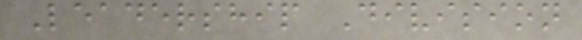Leadership Division
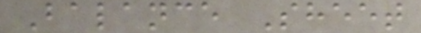Balance Sheet
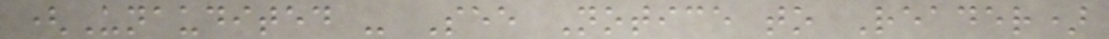(Unaudited - See Notice to Reader)
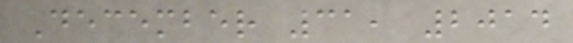December 31, 2014
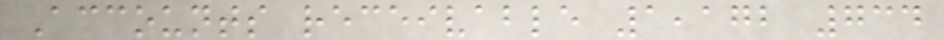Accounts receivable 1,172 734
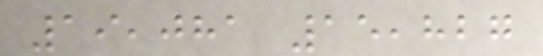19,081 15,827
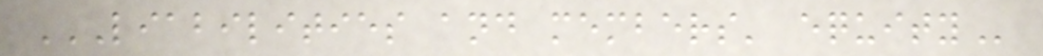LIABILITIES AND MEMBERS' EQUITY
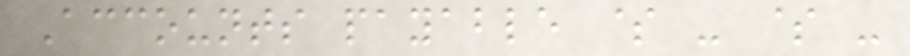Accounts payable $ - $ -
